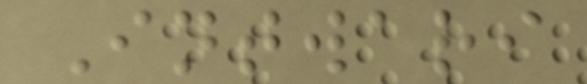Intwari
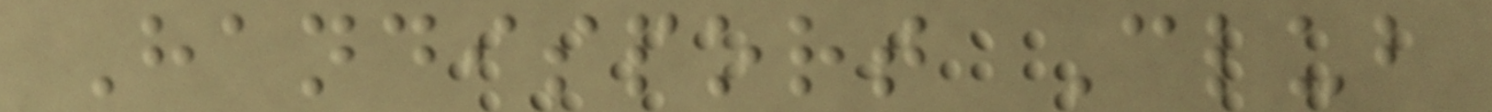Handisport Club
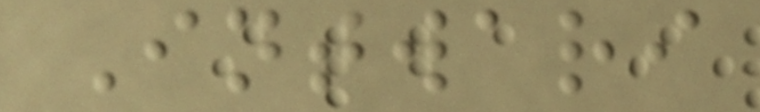Intwari
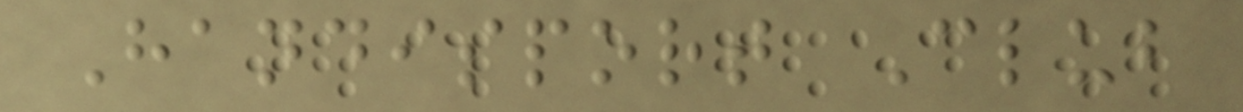Handisport Club
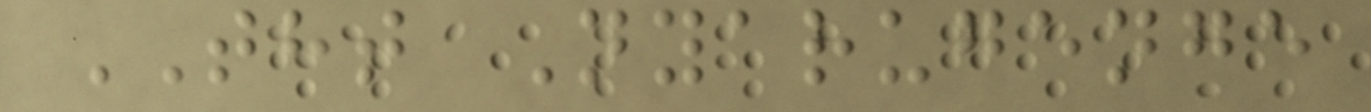THT Nyarugenge
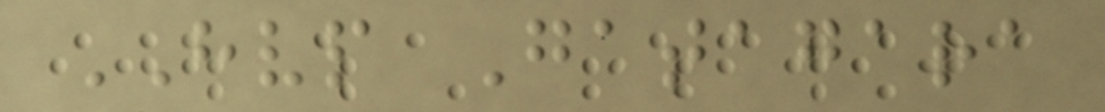HVP Gatagara
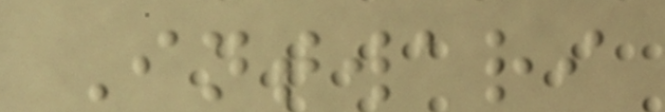Intwari
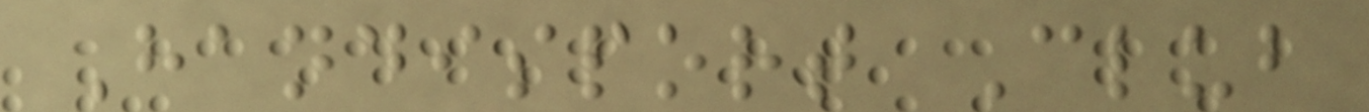Handisport Club
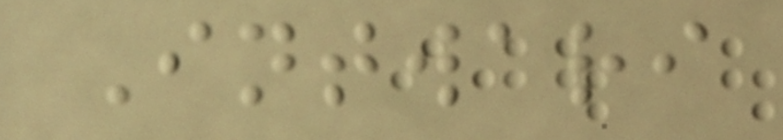Intwari
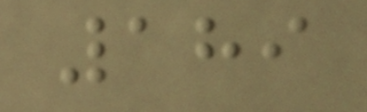189
